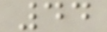44
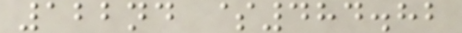122nd $484.82
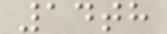14th
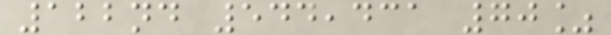122nd 544,431 70%
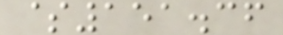$151.36
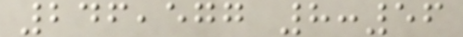246,577 8:56
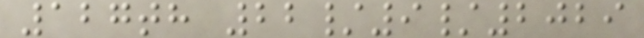127th 22/9/2029
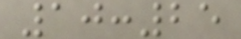10:25
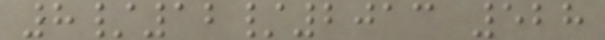8/12/2013 528
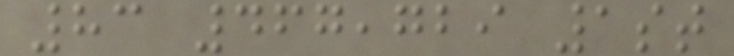83 467,729 1st
